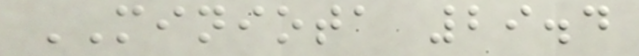MINIOTA 29.4
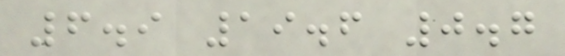6.9 19.6 0.7
